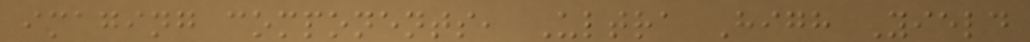imaging components, Ultra High Yield
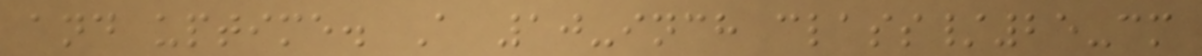and uptime. A 10-inch class/25-cm
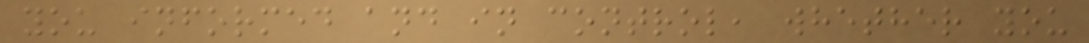you informed and in control, whether you
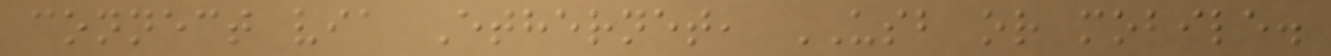connect via Ethernet, USB or mobile.
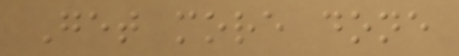Get more done
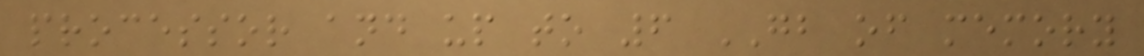processor and up to 6 GB of memory
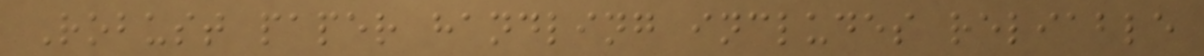Robust paper handling includes reliable
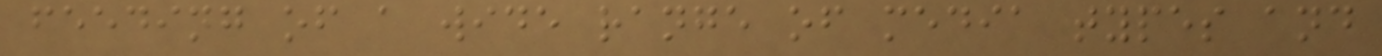feeding of a wide range of media types and
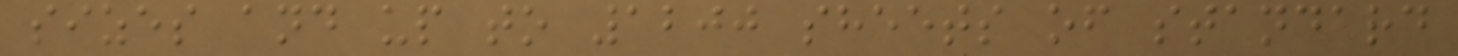sizes and up to 1200 sheets of standard
